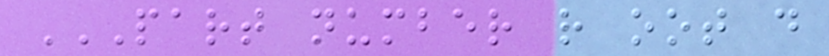PART NUMBER R OOT D
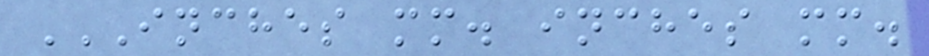INCHES MM. INCHES MM.
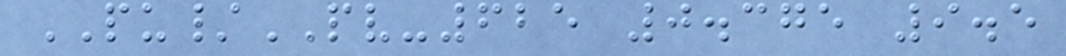PU/PV-625 0.375 9.5
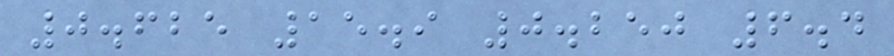0.625 15.9 0.250 6.4
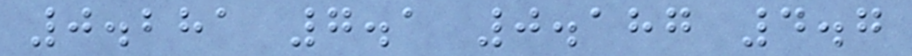0.281 7.1 0.187 4.7
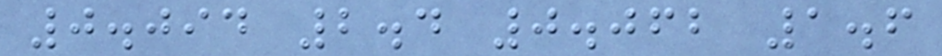0.094 2.4 0.062 1.6
